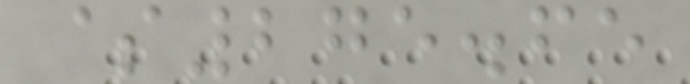$275.65
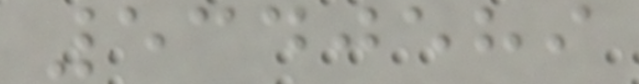5340589
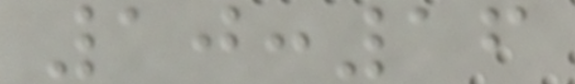10:16
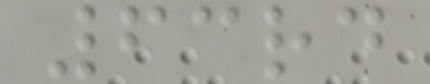63rd
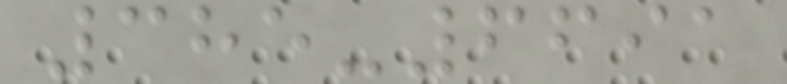385-6691
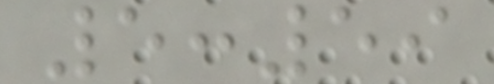5:59
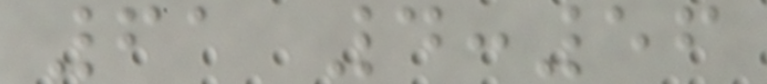61 4:56
